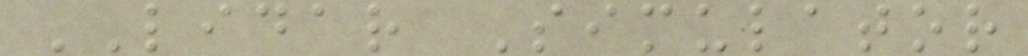LIDAR Simulator
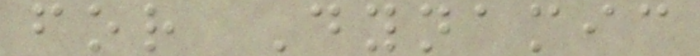for Dynamic
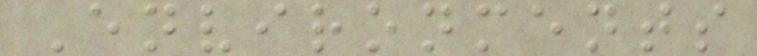Environments
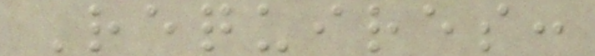Requires:
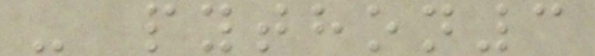- python3
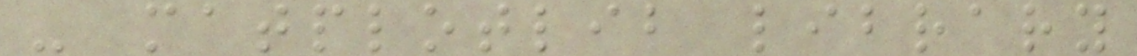- matplotlib library
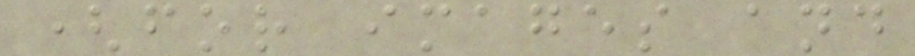(for images and
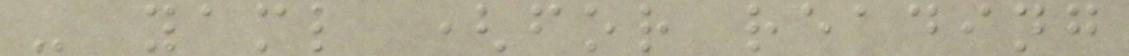- yaml (for reading
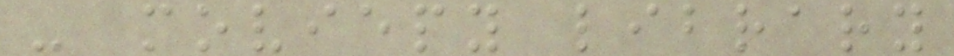- moviepy library
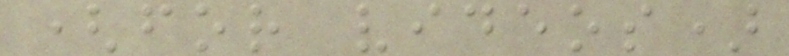(for videos)
